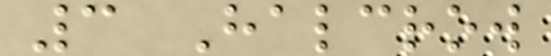3 Halcrow
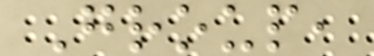Group,
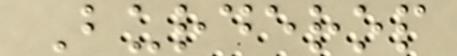Burderop
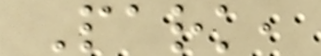Park,
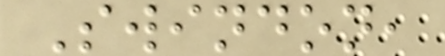Swindon,
